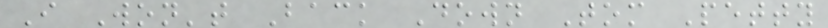I Won't Back Down Tom Petty
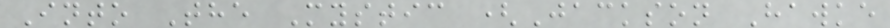Into The Mystic (Jackson Hawke
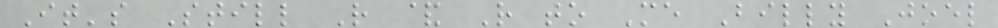It's Still R & R to Me Billy Joel
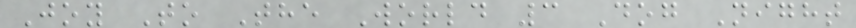Joy To The World 3 Dog Night
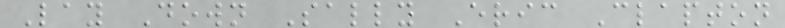Lay Down Sally Eric Clapton
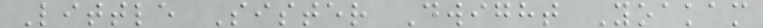Little Sister Dwight Yoakam
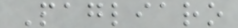Pagliaro
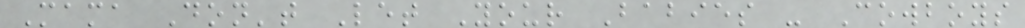Mama Don't Let Your Babies - Cowboys
